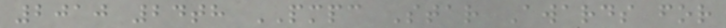2010 24th PMPC Star Awards for
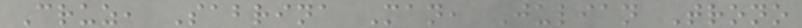Cruz, Sabrina Man, Julian Trono
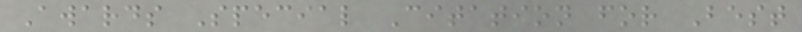Awards Special Citation for Best
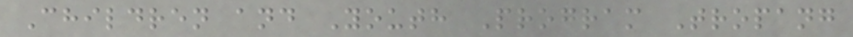Children and Youth Program Tropang
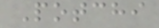Potchi
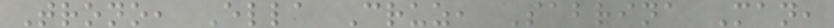Trono, Ella Cruz, Sabrina Man,
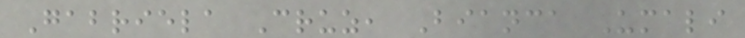Gabriela Cruz, Bianca Umali
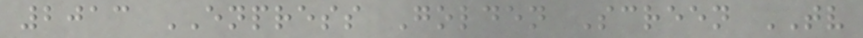2013 ENPRESS Golden Screen TV
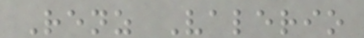Renz Valerio
